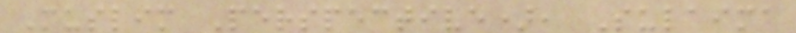Muslim Perspective), Sulaima
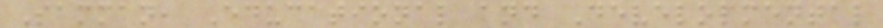Samman, Educational and Developmental
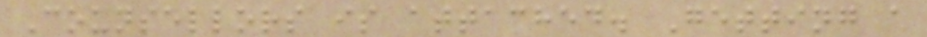Counsellors is attached. Getting a
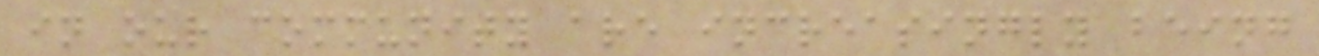in our community are increasingly being
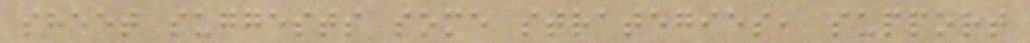sheet suggests some strategies, support
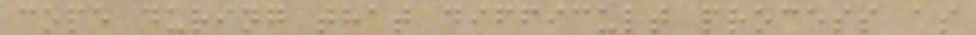cope during that difficult process as
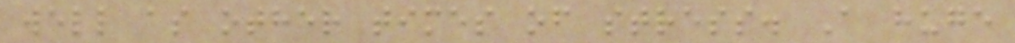well as other times of stress. A huge
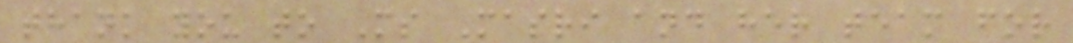thank you to Ms Masri and her team for
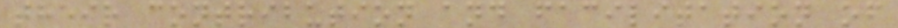their contribution and facilitation of
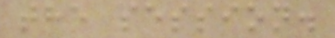the session.
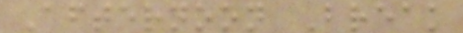Afternoon Break
